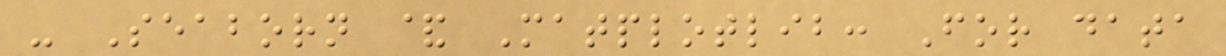- Seaborn & Matplotlib: For data
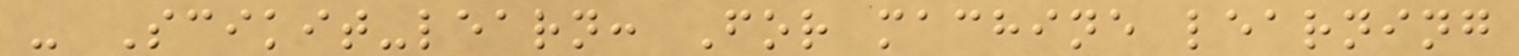- Scikit-learn: For machine learning
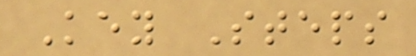Key Steps
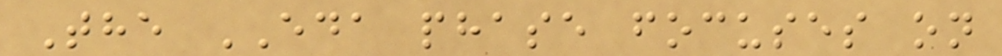The EDA phase focuses on
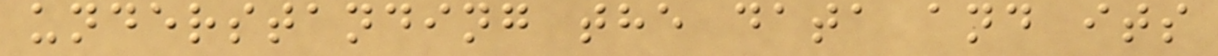understanding the data and its
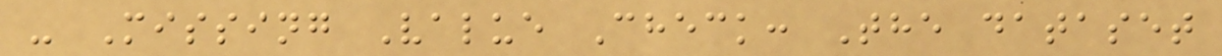- Missing Value Check: The dataset
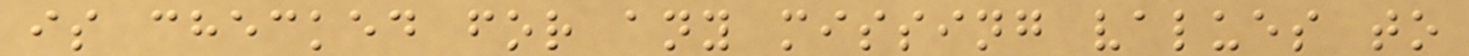is checked for any missing values to
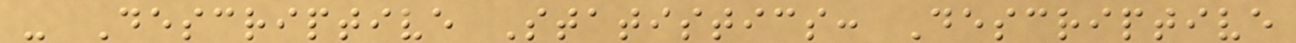- Descriptive Statistics: Descriptive
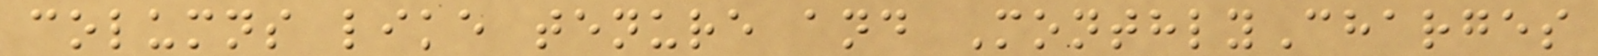columns like tenure and MonthlyCharges
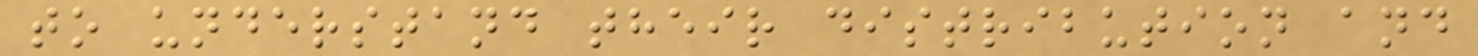to understand their distribution and
